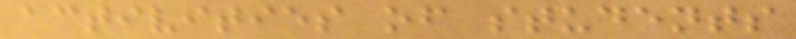activities of students
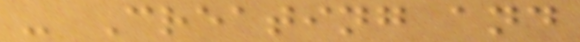- Creating and
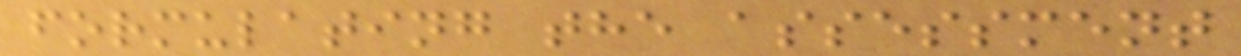formulating the assessment
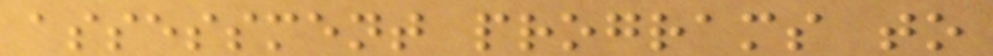assessment programs to
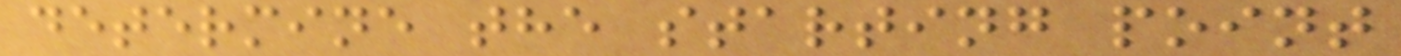determine the starting point
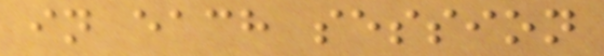in each session
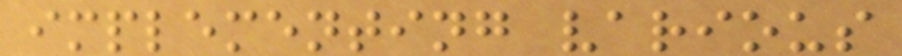implementing various
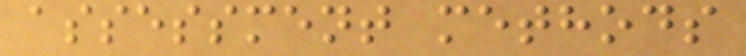assessment methods
